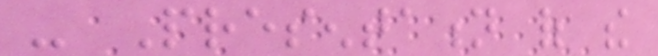- Presentation of the
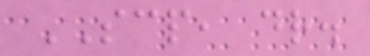SCP, dr.
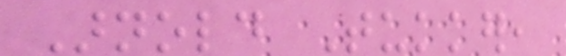Arnold Tukker,
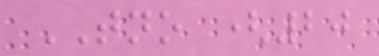TNO (20
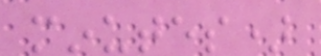minutes)
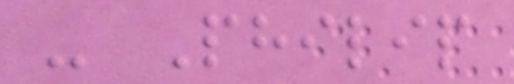- Philip
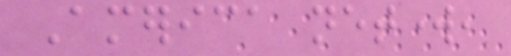America network,
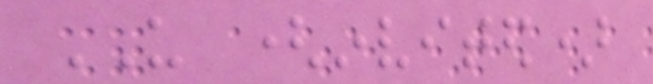US (invited)
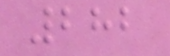282
